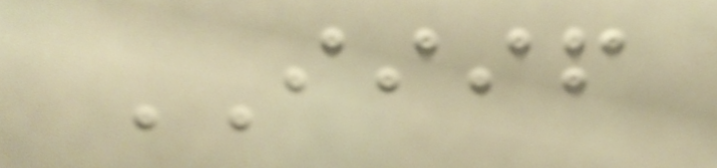IIIF
